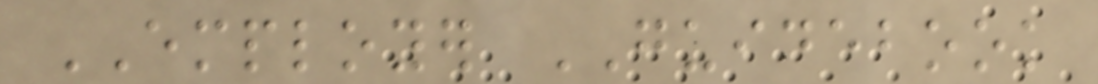EMPLOYER GUIDEBOOK
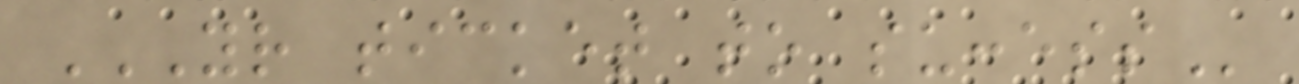YOUR TICKET TO SUCCESS
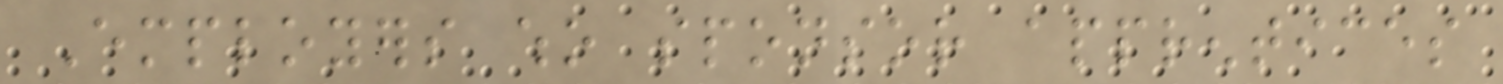Employers who sponsor apprentices
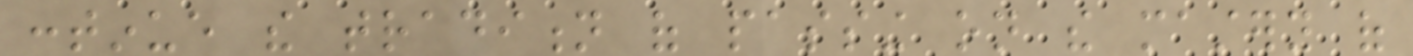continue the tradition of passing on the mastery of
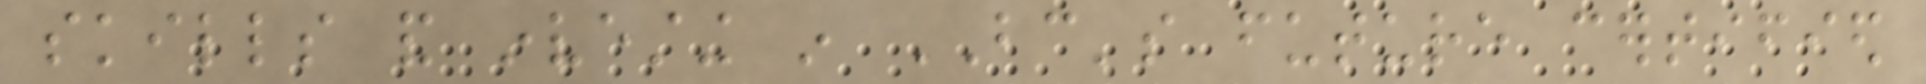skills and investing in BC's future certified
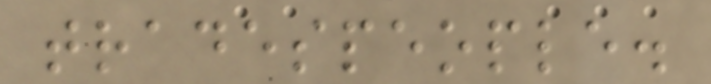tradespeople.
